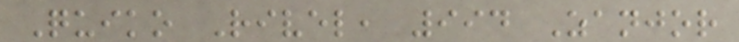Quiko Rivel, 994 Zanjor
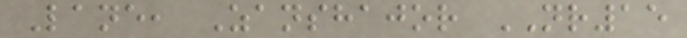Lane, Zanshajor NR15
